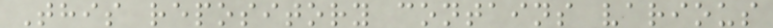This repository contains various
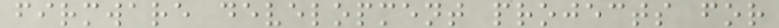firmware development projects for
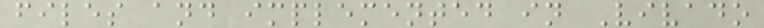files and implemented in Vivado
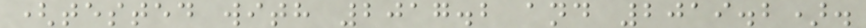(tested with 2017.2 and 2019.2).
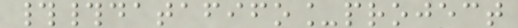##datafifo_project
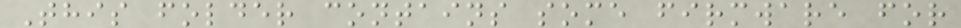This folder contains some firmware for
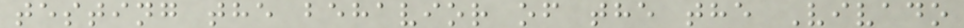testing the behavior of the the Vivado
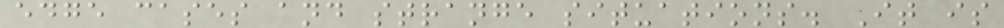edge cases and strange situations. It is
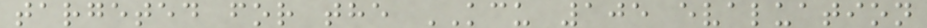targeted for the KCU 105 evaluation
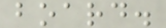board.
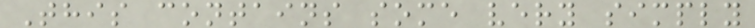This contains some very simply
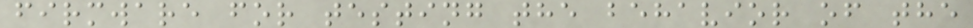firmware for testing the behavior of the
